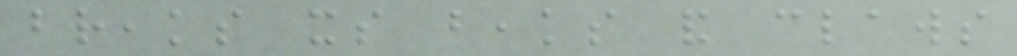breaks its beaks and claws
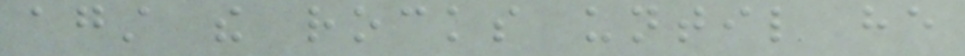against the rocks until he
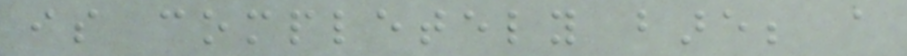is completely bare; a
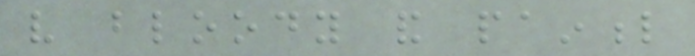very bloody and painful
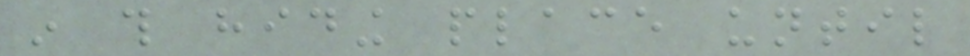in this hiding place until
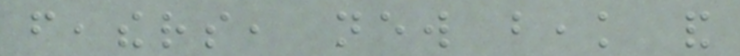feathers, new beak and
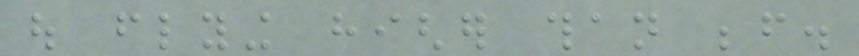out flying higher than before.
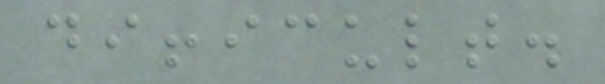difficult.
